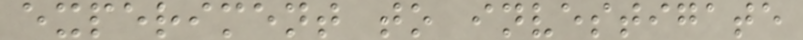experiment to investigate
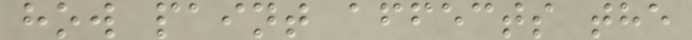how paint affects the
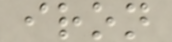iron
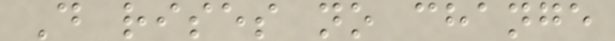D rises no change
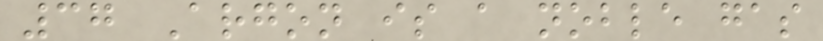37 Argon is a noble gas
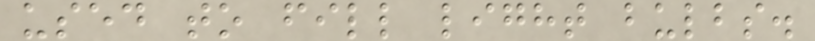used to fill light bulbs.
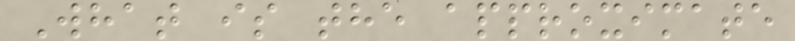What is the approximate
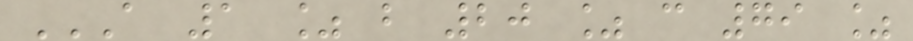A 1 % B 20 % C 79 %
